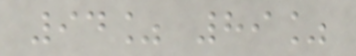94% 89%
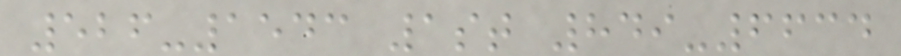526-1543 1st 849-6634
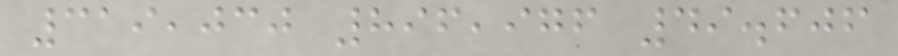319,030 896,976 49.606
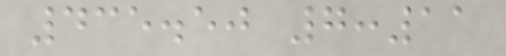435.50 7:11
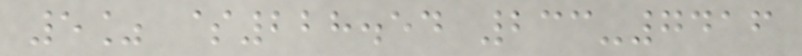5% $228.54 233-7416
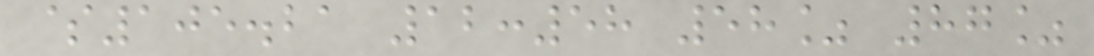$105.21 12:58 58% 87%
